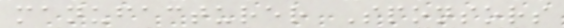manufacturer Sponsors
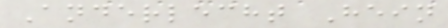Anderlecht Hein
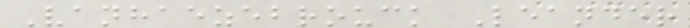Vanhaezebrouck Leander
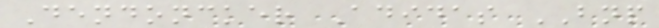Dendoncker Adidas BNP
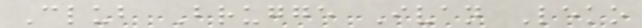Club Brugge Ivan Leko
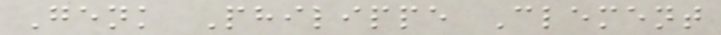Genk Philippe Clement
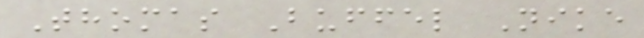Thomas Buffel Nike
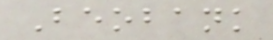Beobank
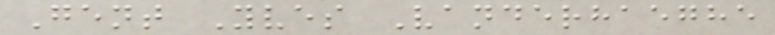Gent Yves Vanderhaeghe
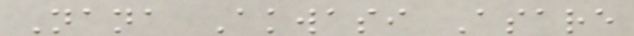Nana Akwasi Asare
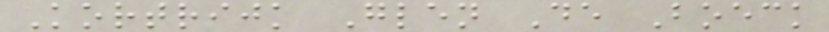Kortrijk Glen De Boeck
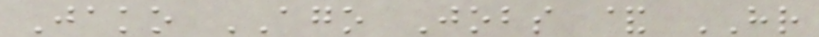Jako AGO Jobs & HR
